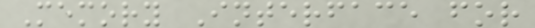Memory Interface for
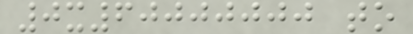0x60000000 to
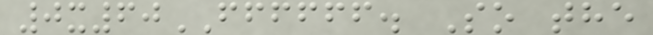0x60FFFFFF. So the
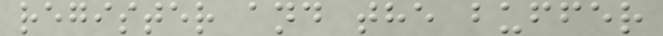register and the buffer
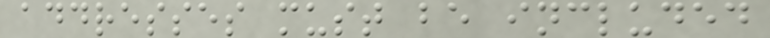addresses must be included
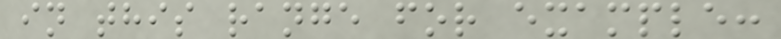in this range for example:
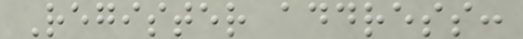Register address:
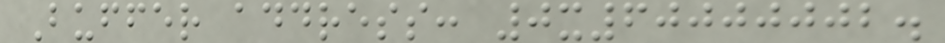Buffer address: 0x60000002.
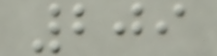209
